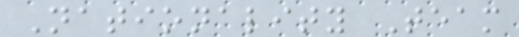Nationality Team
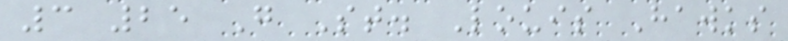3 25 G St. Louis Hawks
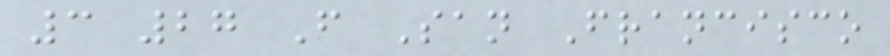3 27 F San Francisco
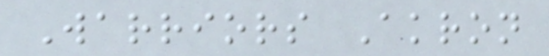Warriors Akron
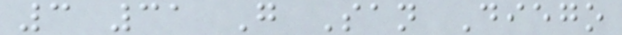3 31 G San Diego
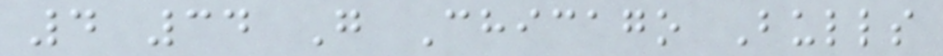4 34 G Chicago Bulls
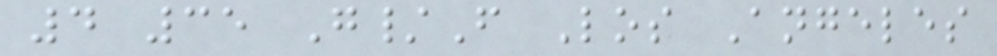4 35 G/F Los Angeles
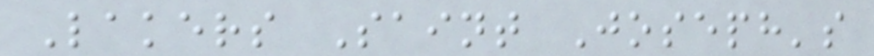Lakers Saint Joseph's
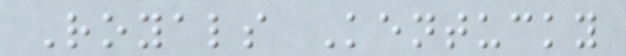Royals Kentucky
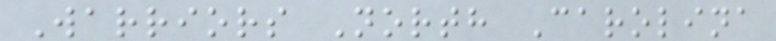Warriors North Carolina
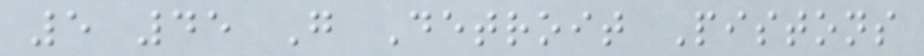5 45 G Detroit Pistons
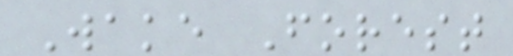Wake Forest
